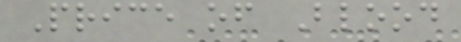Price of Blood
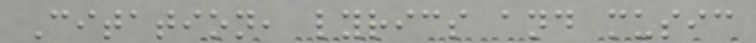Citation, lyrics and music
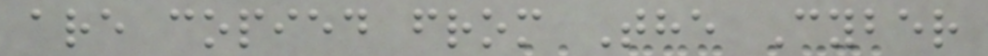are copied from The Cyber
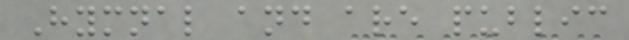Hymnal and are public
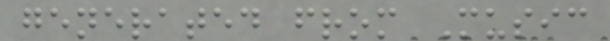generated from Music
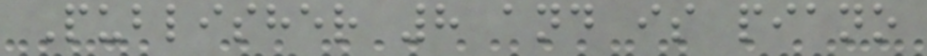Publisher 8 and is piano
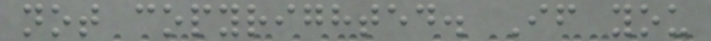not copyrighted. If you
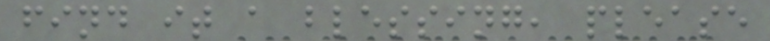find it a blessing, please
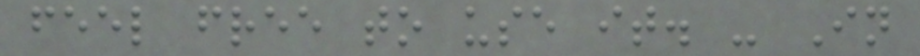feel free to use it. - In
